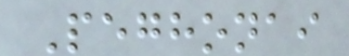Peghonai
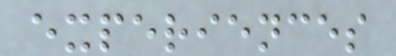experiences
